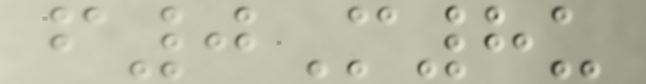f0M8u
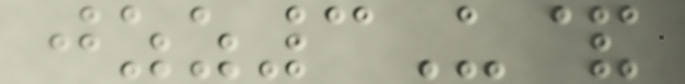jzz3U&
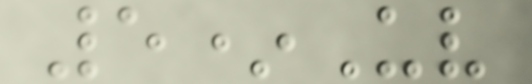5*Uv
